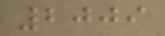2009
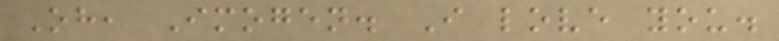Oh, Imogen. I love you.
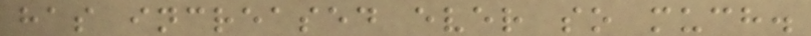has increased ever so much.
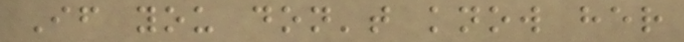If you don't know her
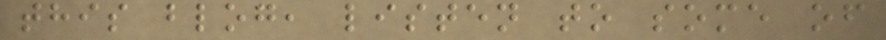this blog, listen to some of
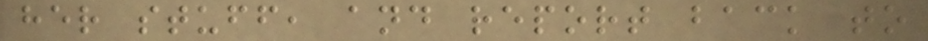her stuff, and report back to
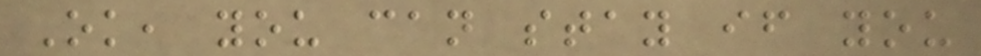Ok, you can stay if you
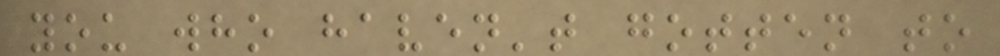you who haven't gotten to
